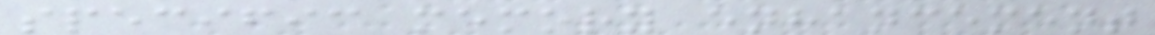specific memory enhancement
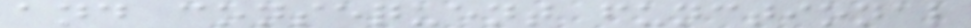and consequent functional
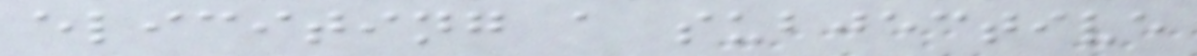eliciting a subjective
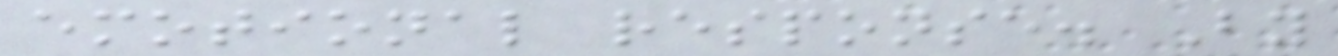emotional response. By
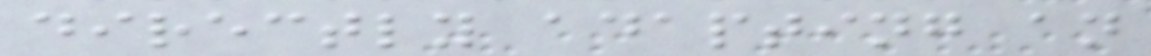directly adapting an
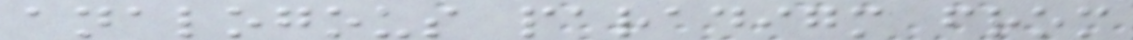analogous paradigm from
